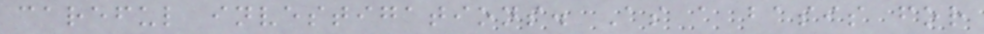careful investigations. As a basis for
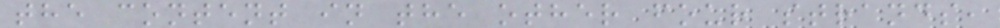the content in the other four strands,
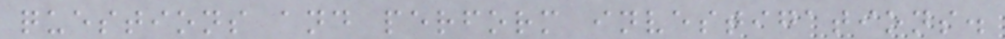questions and perform investigations.
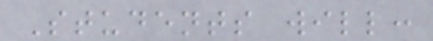Students will:
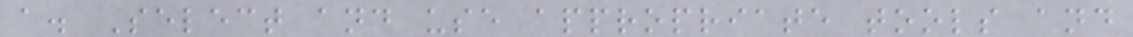a. Select and use appropriate tools and
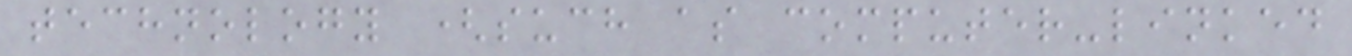technology (such as computer-linked
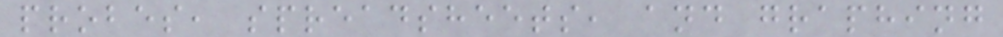probes, spreadsheets, and graphing
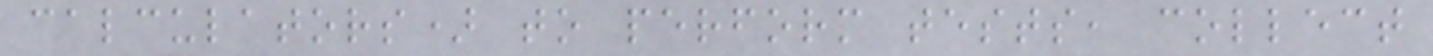calculators) to perform tests, collect
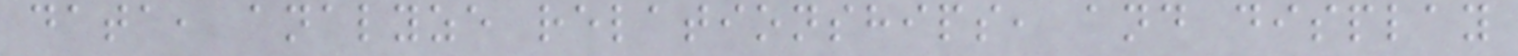data, analyze relationships, and display
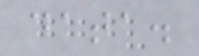data.
